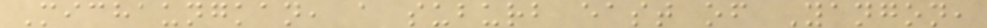Michaungkan, a suburb east of Yangon,
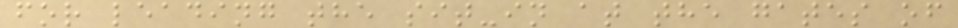for leading the sit-in at the gates of
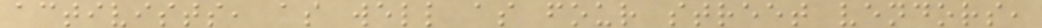activists, as well as four street vendors,
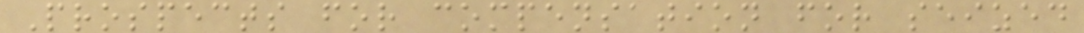Prospects for compensation for seized
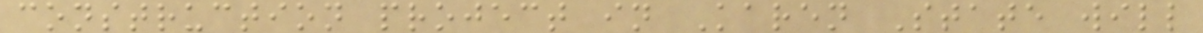construction project in Karen State will
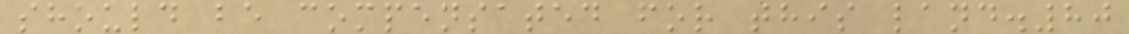should be compensated for this land.80
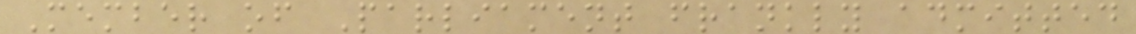Member of Parliament frankly admitted
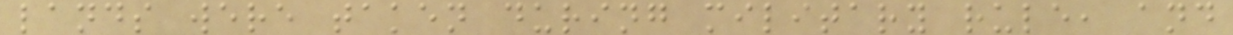lands were taken during military rule, and
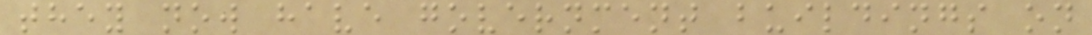they now have government buildings on
